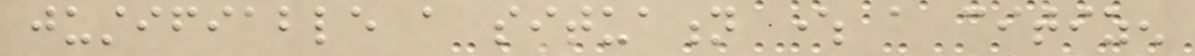justifiable a situation where a citizen
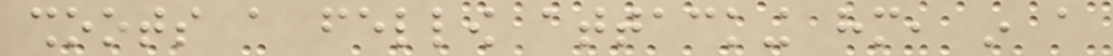shoots a fellow attacking him, in a
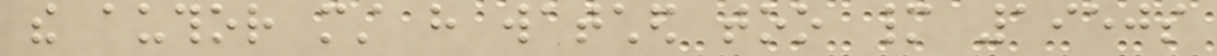the author must have watched too many 1950s
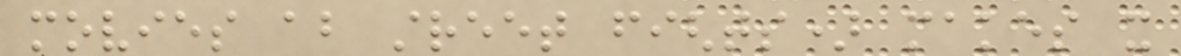movies about street fights) makes it
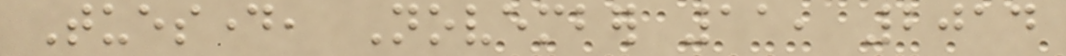Tuesday, November 11, 2014
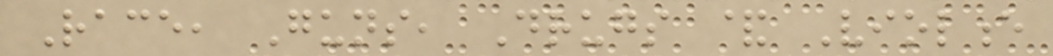Race, Guns, Drugs & Violence
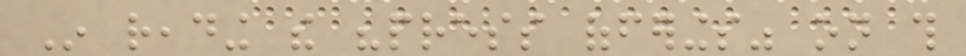In reading the "press offerings" on this
